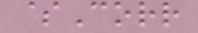$Corr
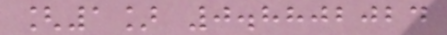[1] 0.8802024
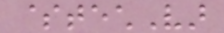$techVar
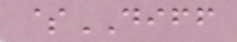$DIFF
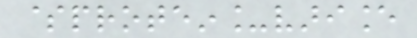$protein_variance
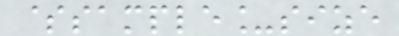$sample_size
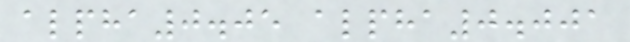alpha0.05 alpha0.001
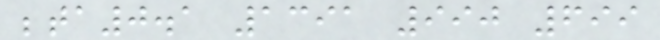beta0.1 1391 990 699
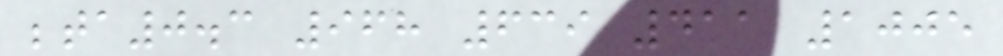beta0.3 968 639 411 1005
